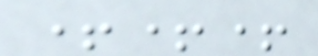+++
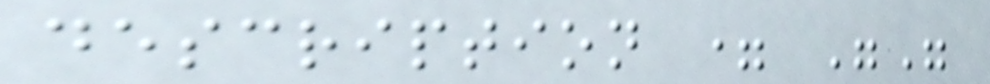description = ""
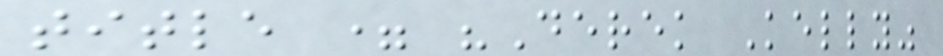title = "Derek Kelly"
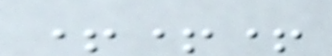+++
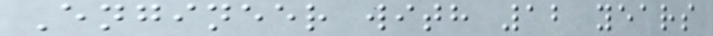Engineer with 12 years
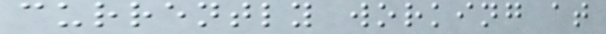currently working at
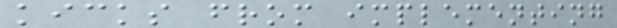kicks from implementing
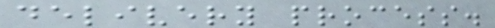delivery process.
